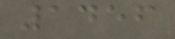1456
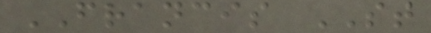FRANCIS ST
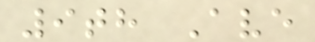9th Ave
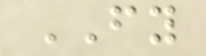FY
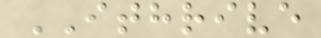ITHRIVE
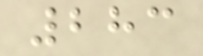283
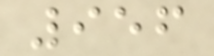956
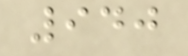940
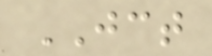JCT
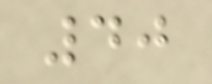40
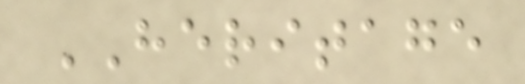HERITAGE
